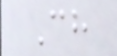Ch
